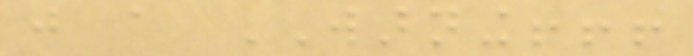just a WARNING!!!
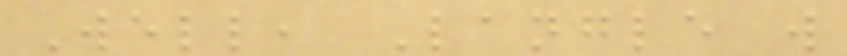Well, Langle will
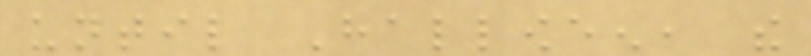until Halloween, the
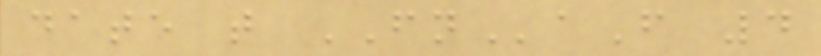date that FNaF 4
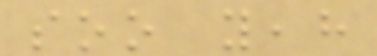soo yeah
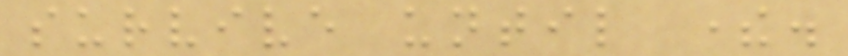survive until there.
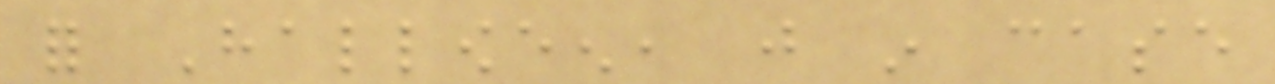for Halloween, just in case
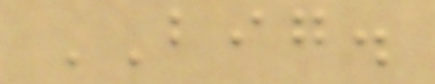BIG.
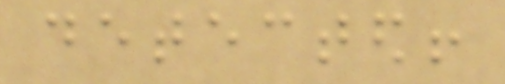detected!
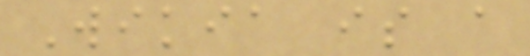Wikia is a
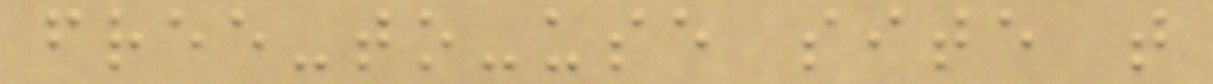free-to-use site that
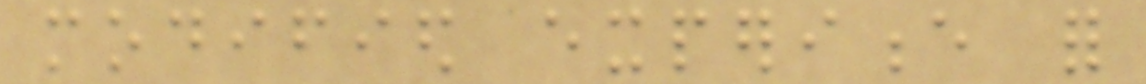modified experience for
